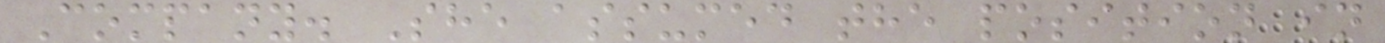Company. She assumed the position in
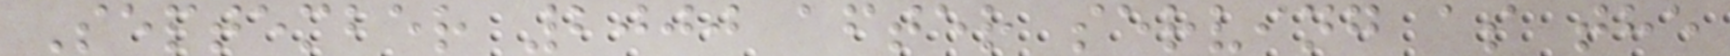September 2000 after serving as the
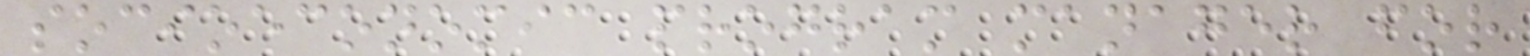socioeconomic program manager for
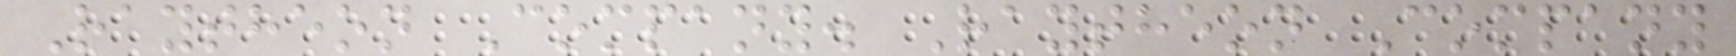Raytheon Company. Raytheon Company
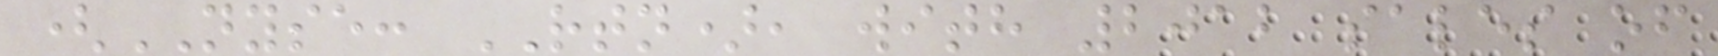(NYSE: RTN), with 2012 sales of
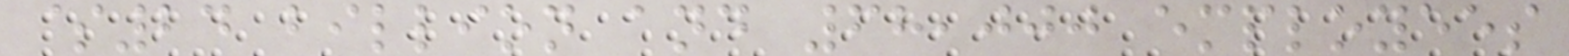$24 billion and 68,000 employees
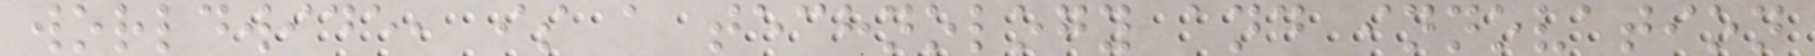worldwide, is a technology and innovation
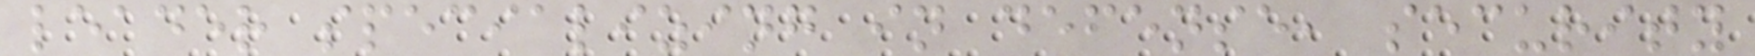leader specializing in defense, security
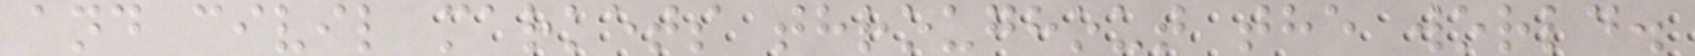and civil markets throughout the world.
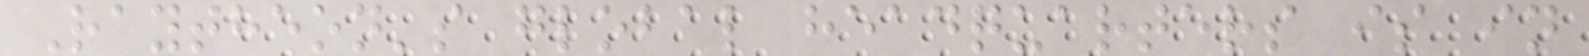Raytheon's global headquarters is in
